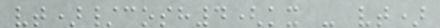vt)/cosh4(kx - vt)
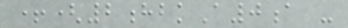+(2hbkA0a -
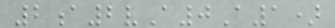2a2vA0A1)
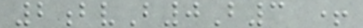2bvB0B3 +
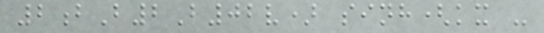2bB2B02v) sinh(kx -
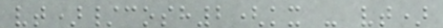vt)/cosh2(kx - vt)
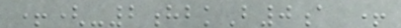+(-2hbkB0a +
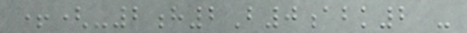+(-2h2B0abk2 -
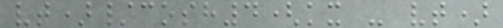vt)/cosh4(kx - vt)
